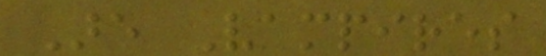Are Vampires
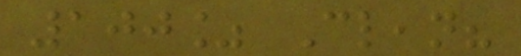100% Clean?
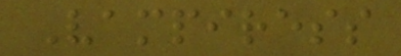Vampiress
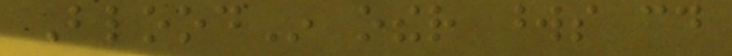BloodIn other words could
